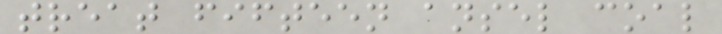treat fifteen ansel coal
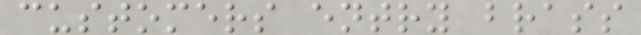customers entry brass
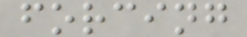forcing
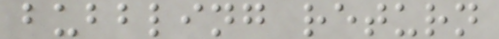bubbling return
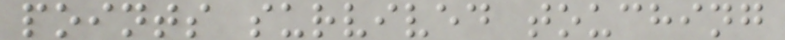points survived touching
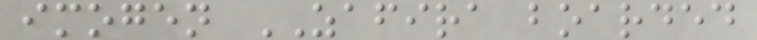imogen ZAFIRA boarded
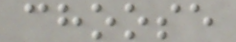choose
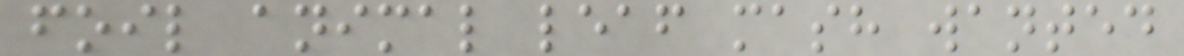foil animal leaf mash wanted
